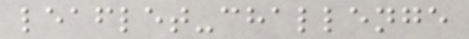leaflet-challenge
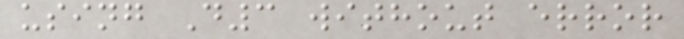using D3 without error
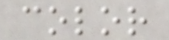color
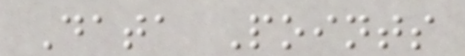Data Points
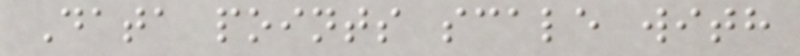Data points scale with
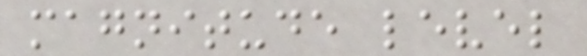magnitude level
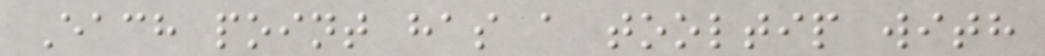Each point has a tooltip with
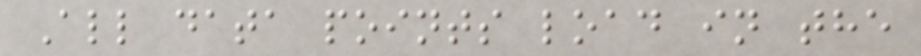All data points load in the
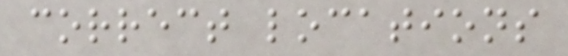correct locations
